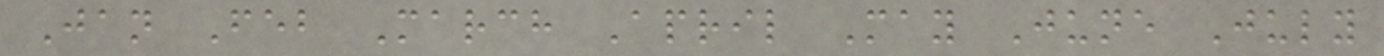Jan Feb March April May June July
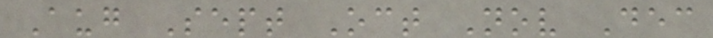Aug Sept Oct Nov Dec
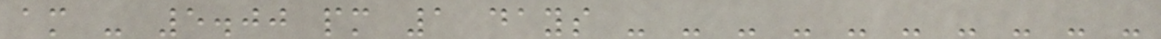am - 5.00 pm 1 days - - - - - - - - - -
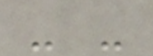- -
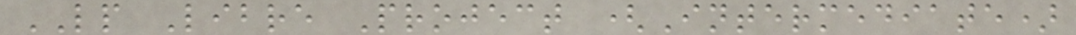LP Libre Project (Intermediate)
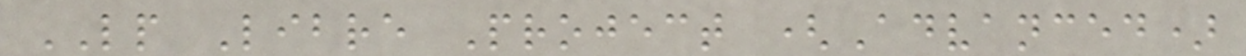LP Libre Project (Advanced)
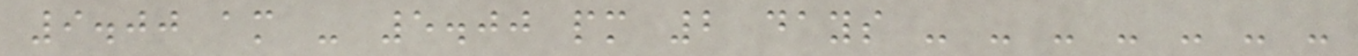9.00 am - 5.00 pm 2 days - - - - - - -
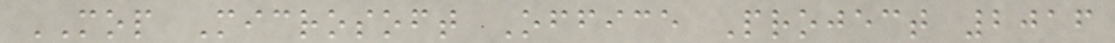MOP Microsoft Office Project 2016
